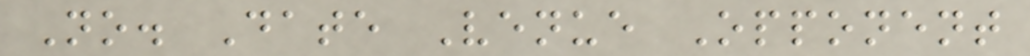No. Date Venue Opponent
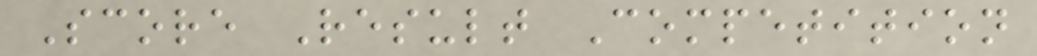Score Result Competition
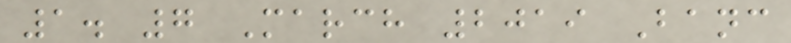1. 7 March 2019 Banc
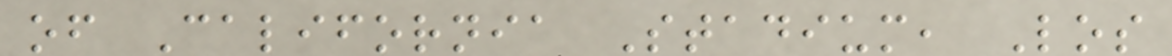of California Stadium, Los
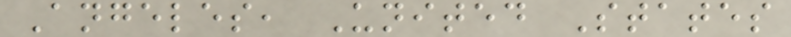Angeles, United States
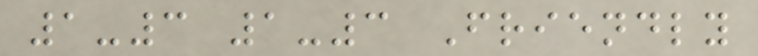1-3 1-3 Friendly
